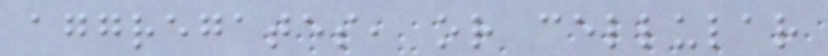aggregates, or cellular
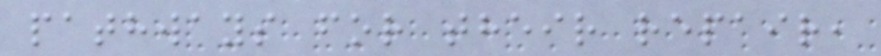pathways for their repair,
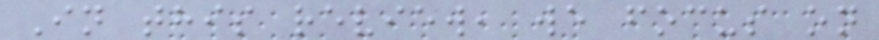In this review, we focus on
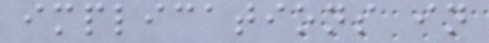implications in
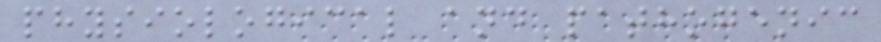physiological and pathogenic
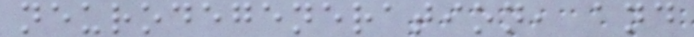neurodegeneration, and
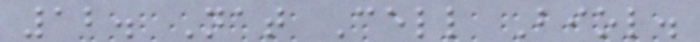12. Nat Cell Biol.
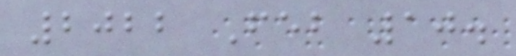2022 Feb 10.
